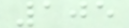105
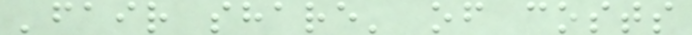'fair share' of costs
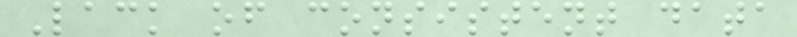Lack of consistent data
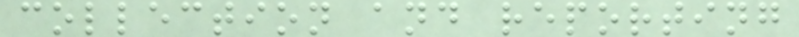collection and reporting
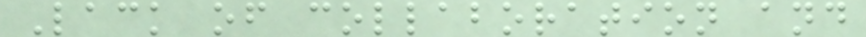Lack of collaboration and
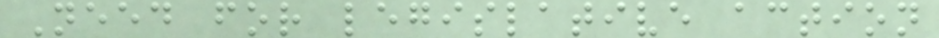Need for legislative action
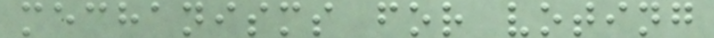mechanisms for voting
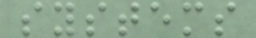systems
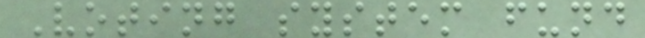Voting system fund
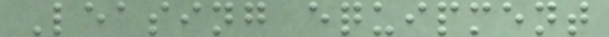Leasing equipment
